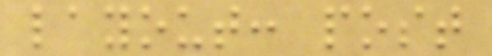layout: post
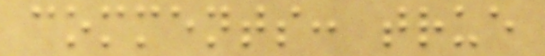comments: true
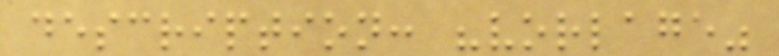description: "vorlage"
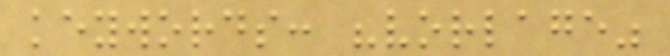keywords: "vorlage"
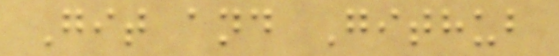Git and Github
